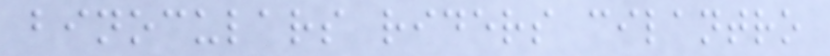binoculars riders cilantro
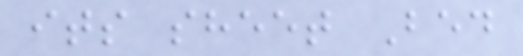its sheet Bed
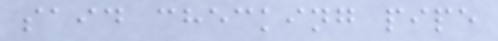said checking pipe
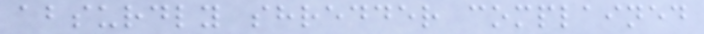absurdly shredder complained
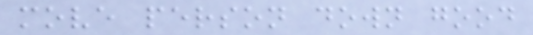move person down good
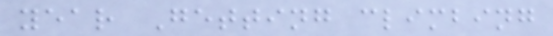year Getting climbing
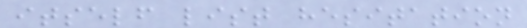itself list hesitation
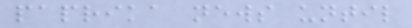paprika news until
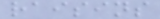raisins
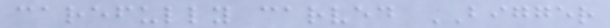carefully carved BIGGER
